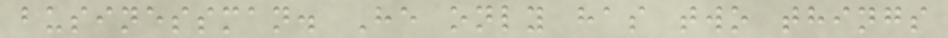businessman. He only has two things
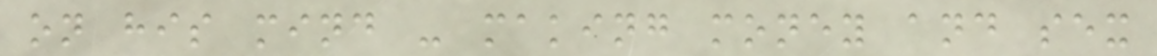on his mind - making money and sex
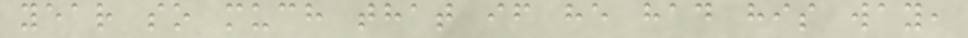year so much that if he had his way,
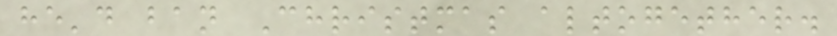he'd ban Christmas altogether.
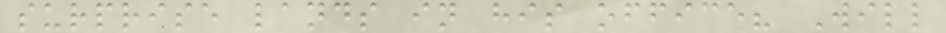surprise lands in his office? Will
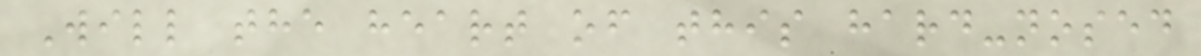Will the heart of this hard-nosed
